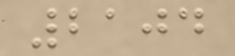2104
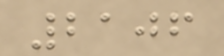2106
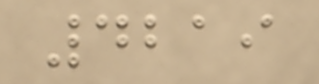4219
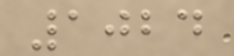1024
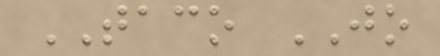TACO JO
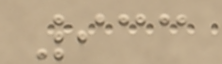933
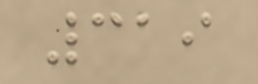319
